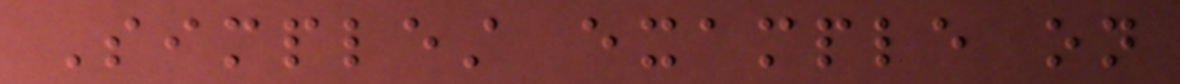Simplest example on
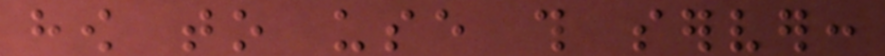how to use this server:
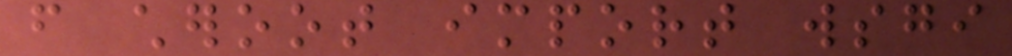from cheroot import wsgi
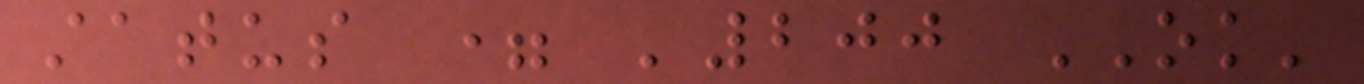status = '200 OK'
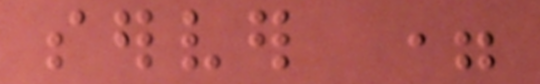server =
